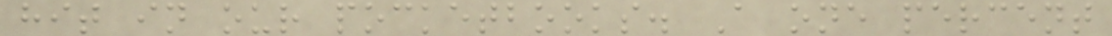hit in our pocketbooks. A one percent
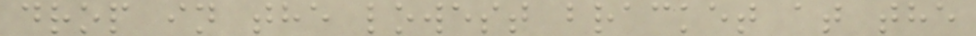drop in the lowest bracket at the
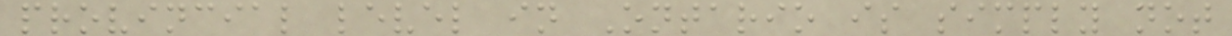provincial level in Ontario is simply not
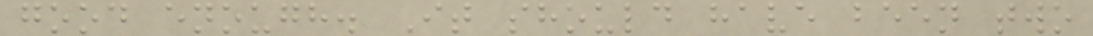good enough. It should have been two
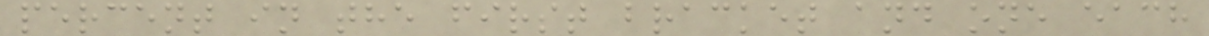percent in the first bracket and one each
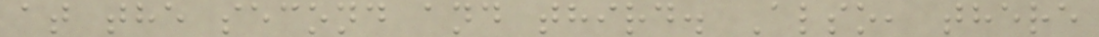at the second and third. Also, there
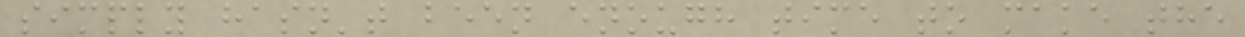simply hasn't been enough time to make the
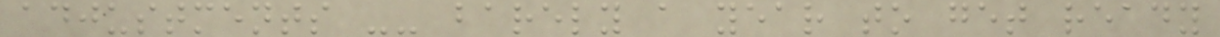adjustments -- barely a year to get ready
